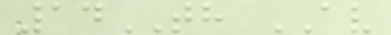14TH AV
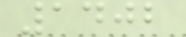1402
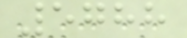5788
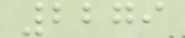2279
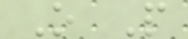O P
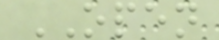OPEN
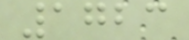1723
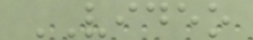VIDEO
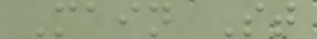Main St
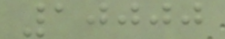10000
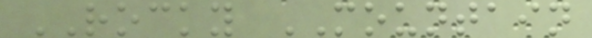ROCKY MOUNTAIN
